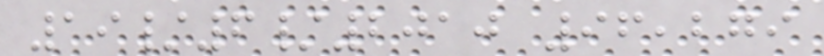19/6/2010 96,279
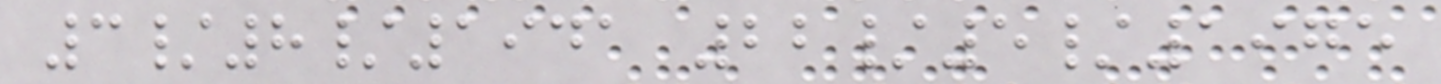3/8/1941 22/5/1975
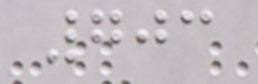703
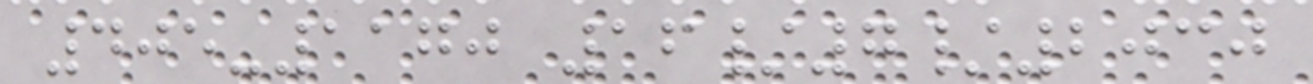405-1170 16/7/2030
